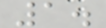1.
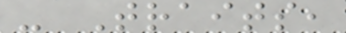- Traits,
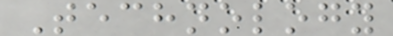Technology
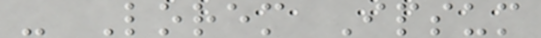- Lorem Ipsum
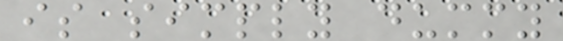is simply dummy
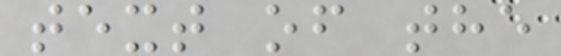text of the
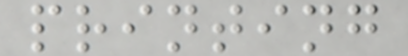printing
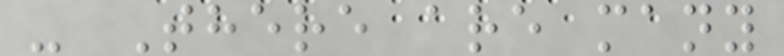- There are many
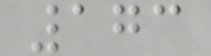173
